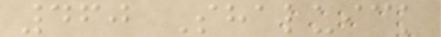460 Shaluick
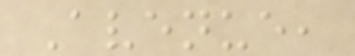Avenue,
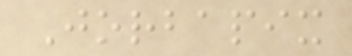Jorbapix
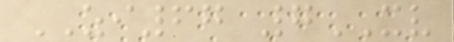ZI67 7XV
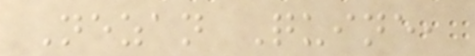Nezan Quine,
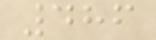486
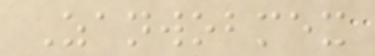Zanwobmex
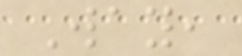Way,
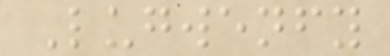Lugwenfy
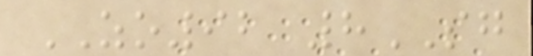ZO92 8SG
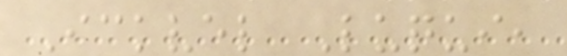Ickvel Luqui,
